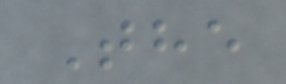The
